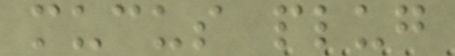mucus plug
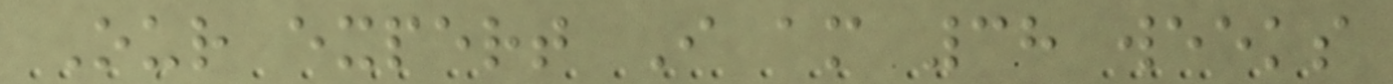Our expert I am 38 weeks
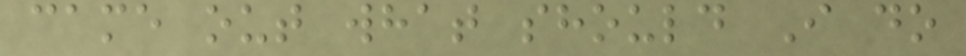came out what should I do
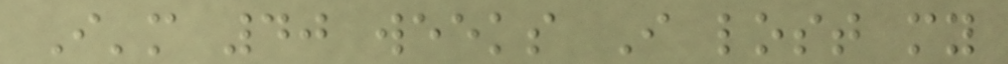I'm 40 weeks I lost my
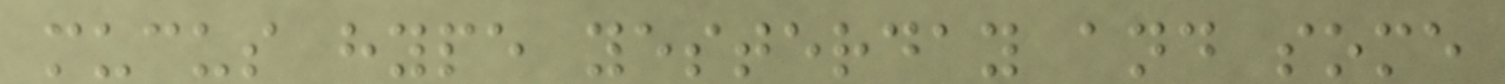mucus hype yesterday and some
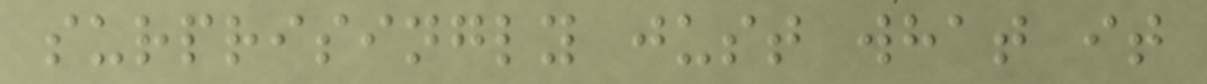surprisingly just what it
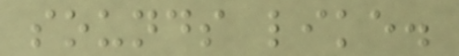sounds like.
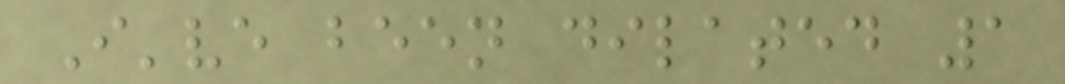I've been dilated 1
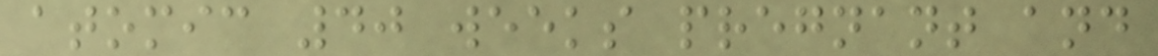atomic 40 weeks pregnant and
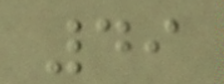49
